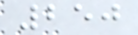250
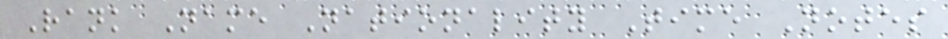Rank Name Nationality Time Notes
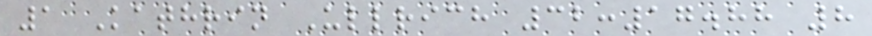1 Kathrin Ullrich 32:17.88 8
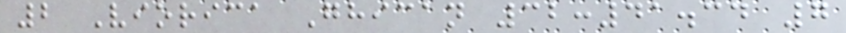2 Viorica Ghican 32:41.34 7
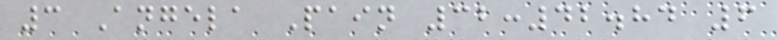3 Angela Pain 32:42.84 6
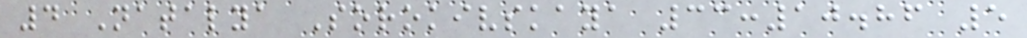4 Natalya Sorokivskaya 33:10.86 5
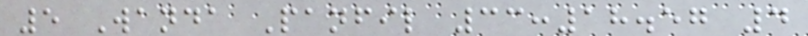5 Wanda Panfil 33:18.57 4
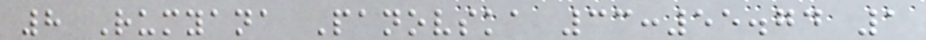8 Rumyana Panovska 33:55.74 1
